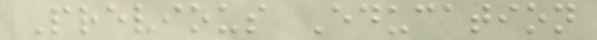Previous Education
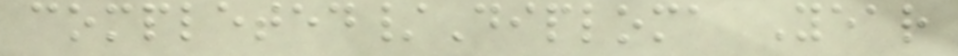completed/Diploma Year
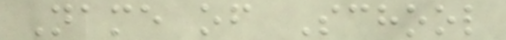Name of School
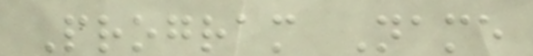Program Name
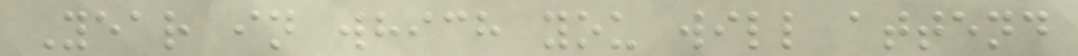Year in which you will attend
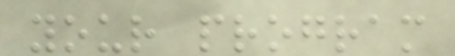your program
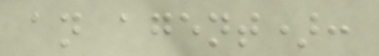an agent):
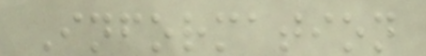Information
